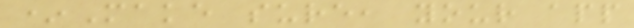*Make sure, your app
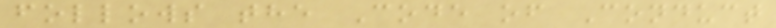follows the Code of Conduct
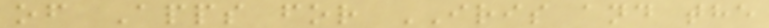of Apps for IRIS and the
